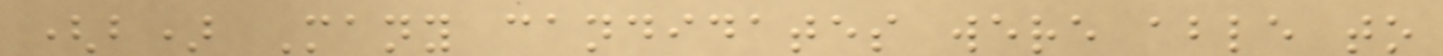(b) Many candidates were able to
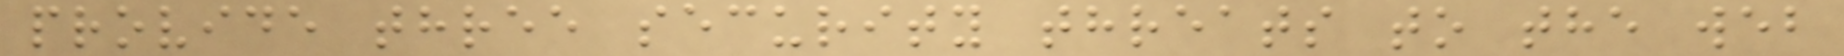provide three security threats to the web
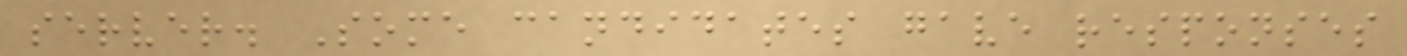server. Some candidates gave responses
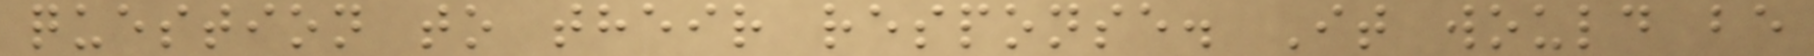question to their response. It would be
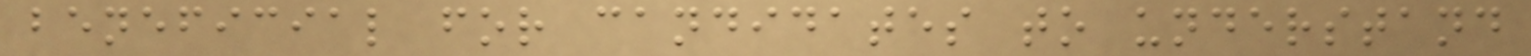beneficial for candidates to understand
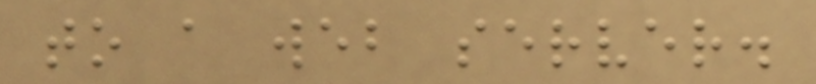to a web server.
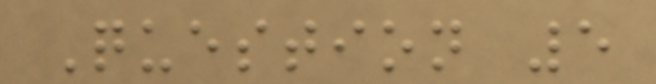Question 5
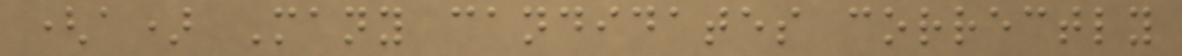(a) Many candidates correctly
